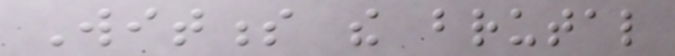Witness the brutal
